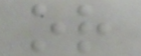or
